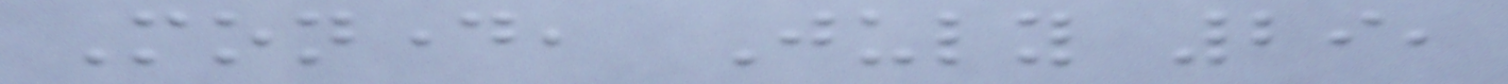Monday, July 29,
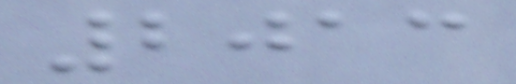2013
